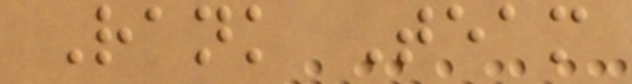Rank Team
